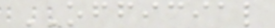OFFICIAL
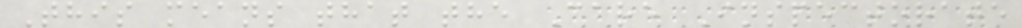This means that the Care Inspectorate
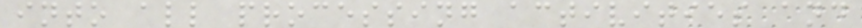into all processing activities and
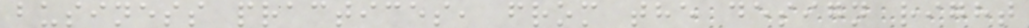business practices, from the design right
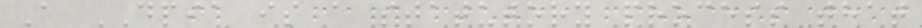A DPIA is a statutory process that
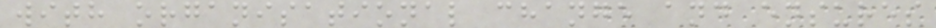with organisational change and ensures
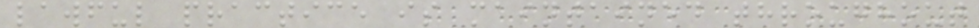lawful practice is maintained throughout
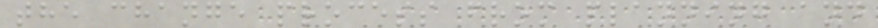the change process from planning and
